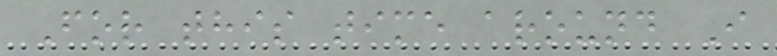For this time around I
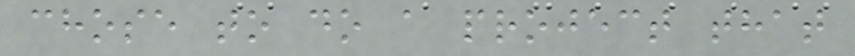chose to do a project that
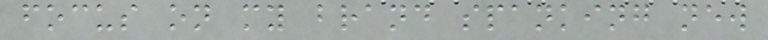focus on my brand spanking new
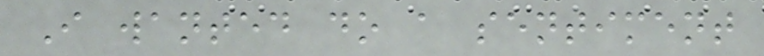I wanted do a sentiment
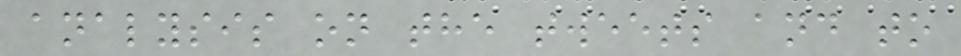analysis on the tweets and to
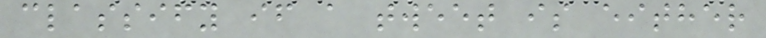classify if a tweet is either
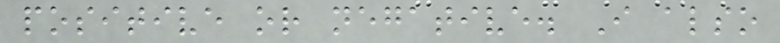positive or negative. I also
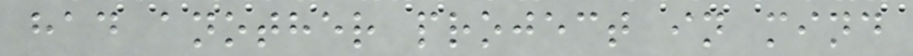had another project in mind
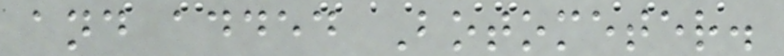and added Botometer.
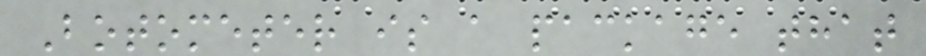Botometer is a package that
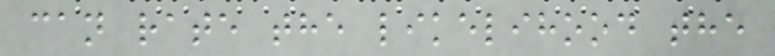can rate the likelihood the
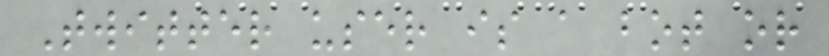Twitter user is a bot or
